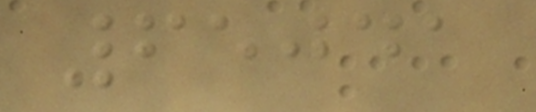65041
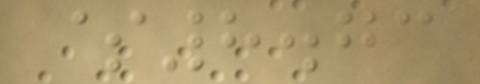$8.73
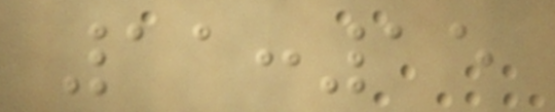11:15
